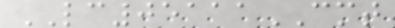LC05111CMT
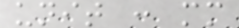unit : mm
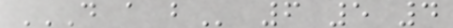D A B 6 5 4
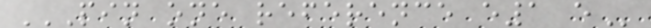PIN ONE REFERENCE E1 E
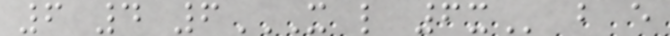6 4 6X L 6X b e
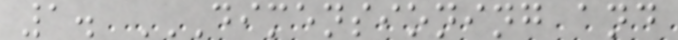1. DIMENSIONING AND
